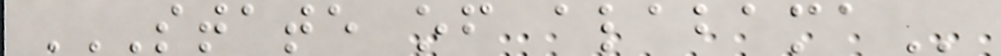STATE OF ALABAMA
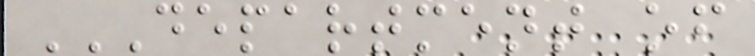DEPARTMENT OF
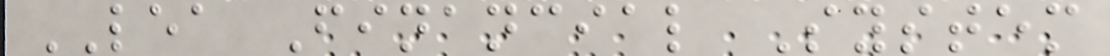LEA Financial System
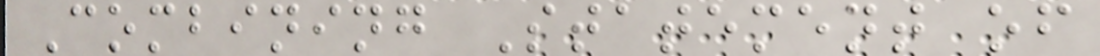Combining Statement of
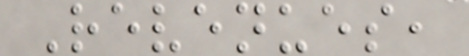Revenues,
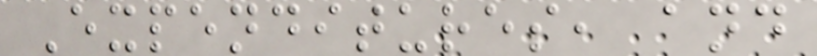Expenditures, and
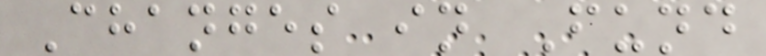Changes in Fund
